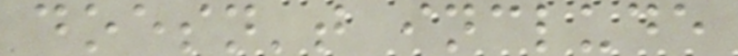doesn't include
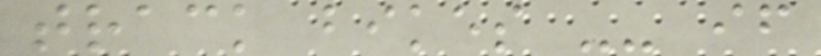track bikes -- if
